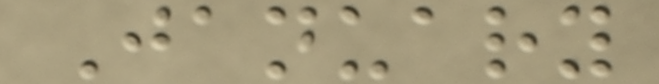January
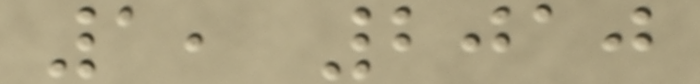1, 2010
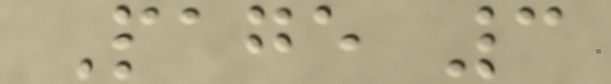Page 3
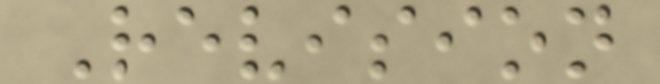Revision
